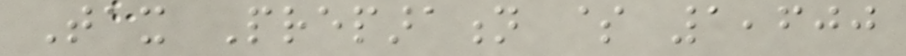Tax Preparation $ 1,600
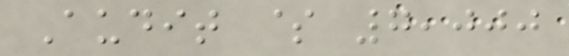Audit $ 7,000
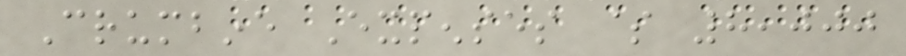Crumbine Expenses $ 8,000
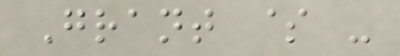Grant $ -
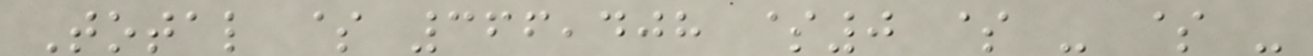Total $ 366,408 $0 $ - $ -
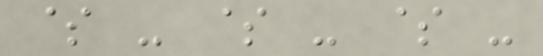$ - $ - $ -
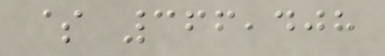$ 366,408
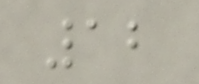12
